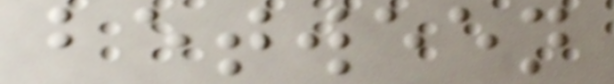between
